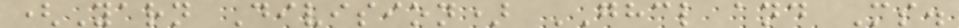(Yarn Division) GHCL and Ms.
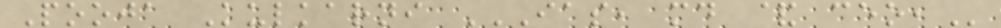Pooja Kulkarni IAS, MD & CEO,
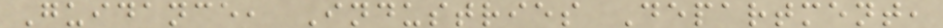Guidance, Industries Department,
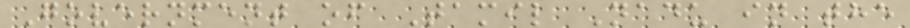Government of Tamil Nadu in the
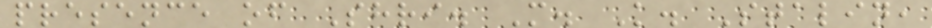presence of Shri. M. K. Stalin,
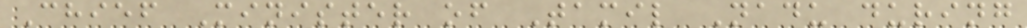Chief Minister of Tamil Nadu during
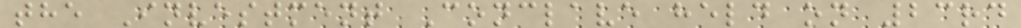the Investment Conclave held on 23rd
